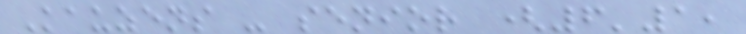Kauzens - senior (6'1,
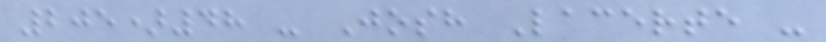205)48 - Josh Lacerte -
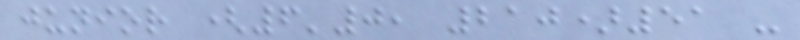junior (6'0, 210)51 -
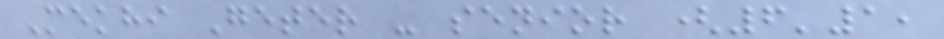Mekhi Geter - senior (6'1,
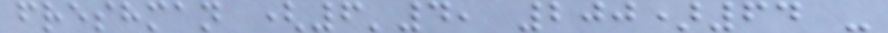freshman (6'4, 200)64 -
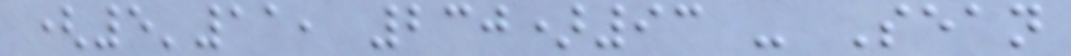(5'11, 230)93 - Sean
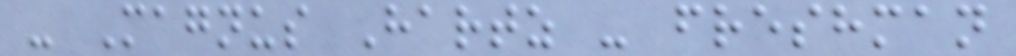- Magnus Hartz - freshman
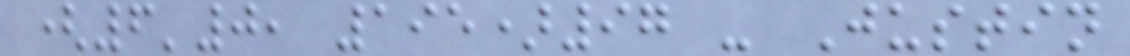(6'0, 195)97 - Justin
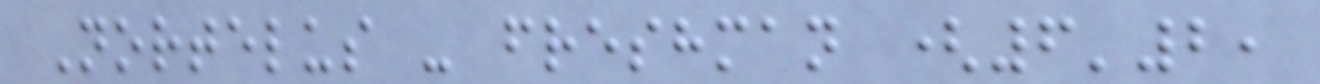Nortelus - freshman (6'2,
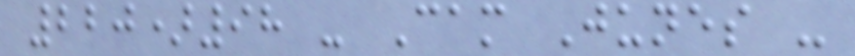220)98 - Cam Junes -
